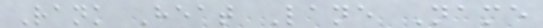Rank Heat Lane Name
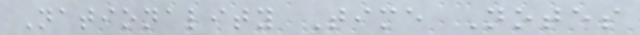Nationality Time Notes
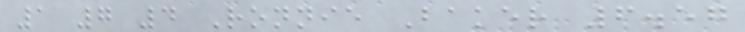1 7 4 Ronnie Baker 6.57
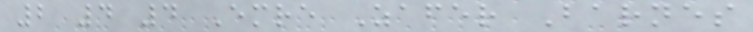2 4 4 Emre Zafer Barnes
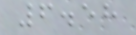6.58
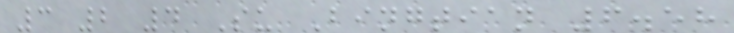3 2 4 Su Bingtian 6.58
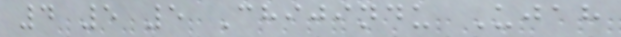4 5 5 Chijindu Ujah
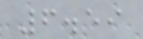6.59
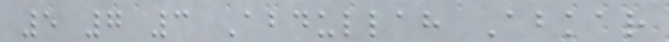5 7 3 Abdullah Abkar
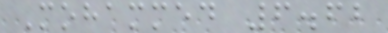Mohammed 6.62
